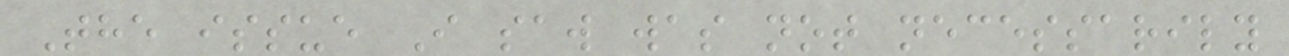The issue I saw was not necessarily
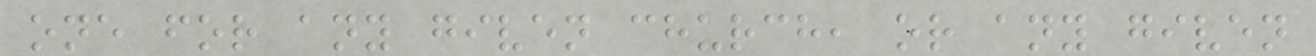one for any given church, or any given
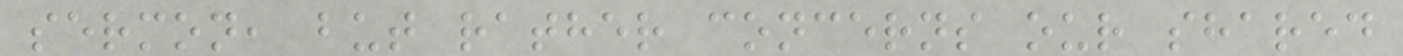sermon, but rather concerns our shared
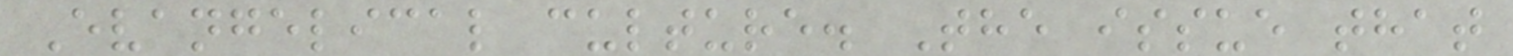Evangelical culture. The issue that
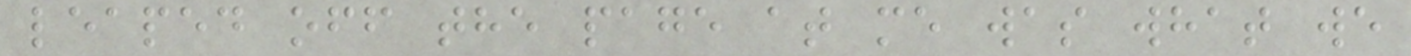leaped off the page at me was what we
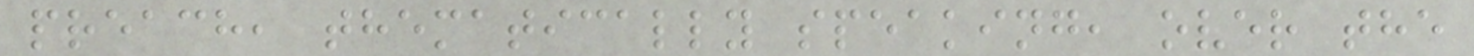preach, thematically speaking, over the
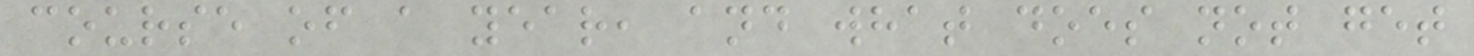course of a year, and what does not get
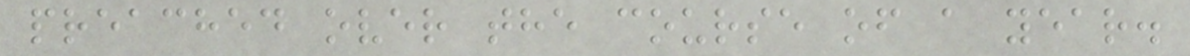preached over the course of a year.
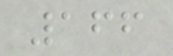166
